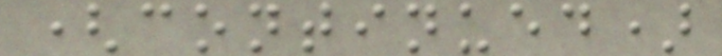(continued)
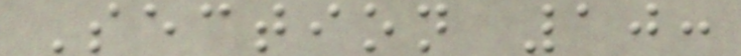Section 10:
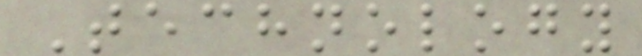Technology
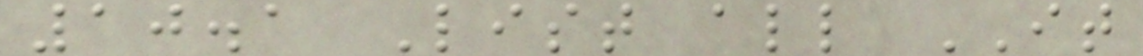10.1 List all IT
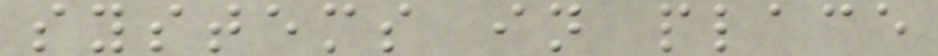systems in place
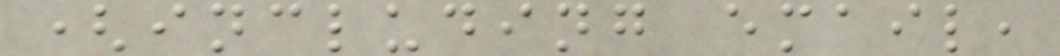(including email,
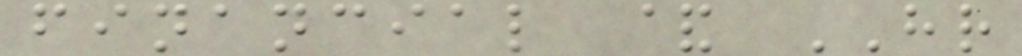financial & HR
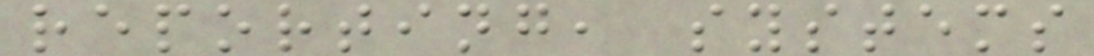reporting, systems
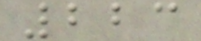223
